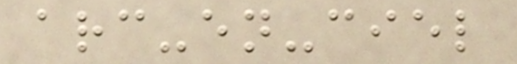arc-en-ciel
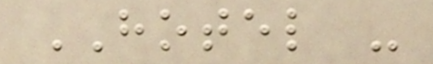HOTEL -
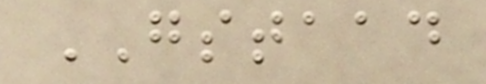GSTAAD
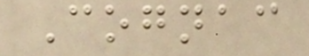Cognac
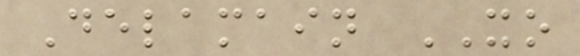Delamain XO
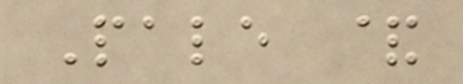Pale &
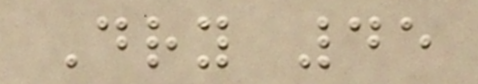Dry 45
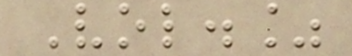Vol.%
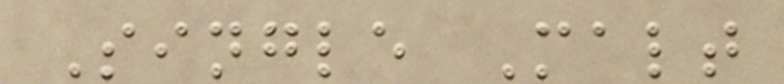Single Malt
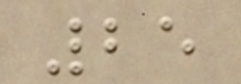25
